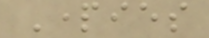Parties
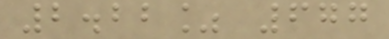2.22% 677
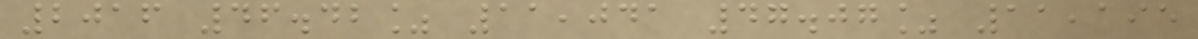2016 46.42% 11,041 47.07% 11,195
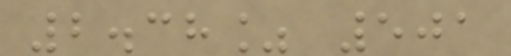2.38% 501
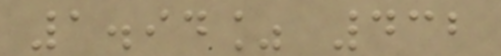1.94% 432
